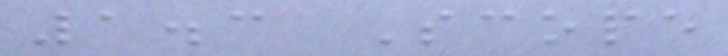1.3 Scope
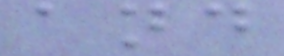and
